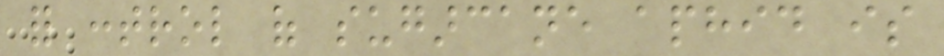for control of sugarcane aphid is
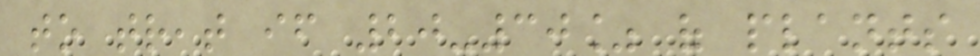to treat if 20-30% of plants
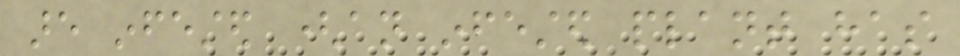are infested (an infested plant has
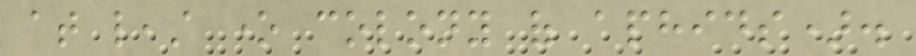at least one colony of aphids).
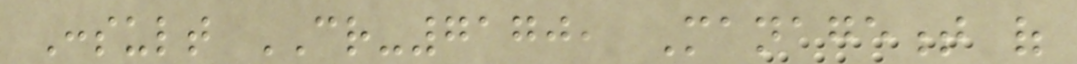Consult CR-7170, Management of
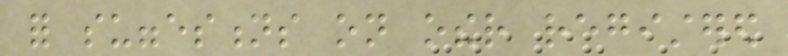for suggestions on other registered
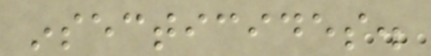insecticides.
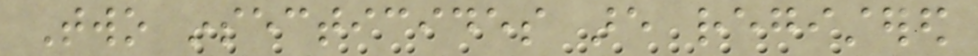Two insecticides are registered
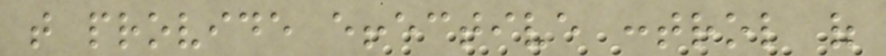that provide effective control of
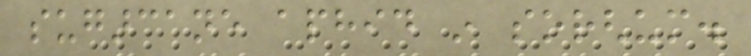sugarcane aphid in sorghum.
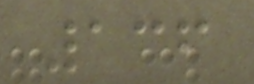136
